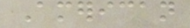American
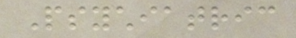Psychiatric
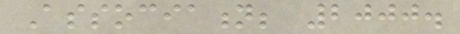Association; 2000.
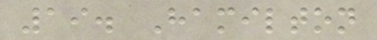19. Hamilton
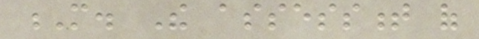M. The assessment of
